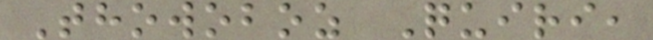Thowoboz Quiri,
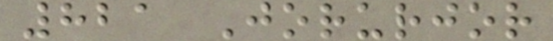821 Jorurjor
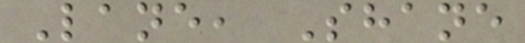Lane, Shane
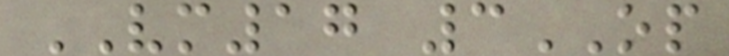VM17 3OP
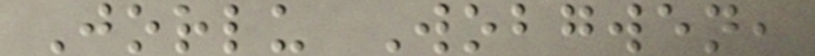Jorlu Wobgwen,
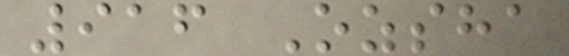916 Ozsha
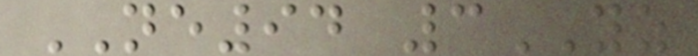NE94 3YZ
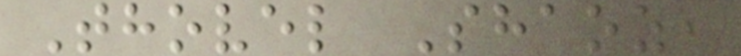Thovel Shaoz,
